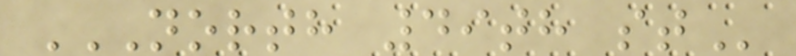NORTH 49TH ST
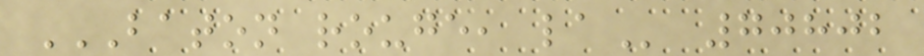BATON ROUGE, LA 70802
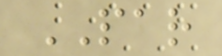PAR
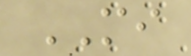MI
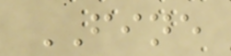FINE
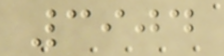3904
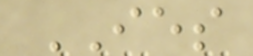IES
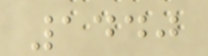1440
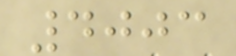4003
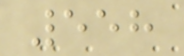558
